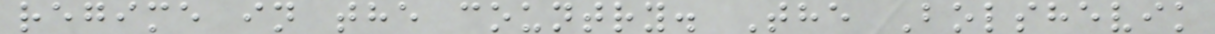regime in the country. The Bolshevik
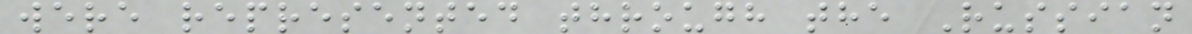were represented through the Russian
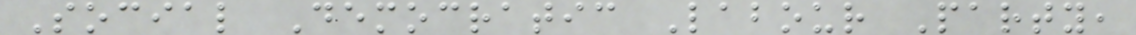Social Democratic Labour Party,
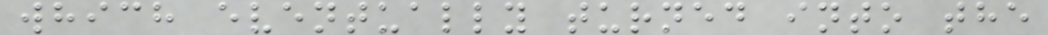which eventually turned into the
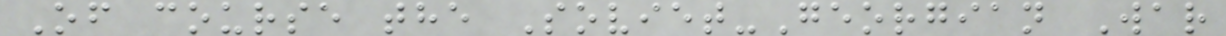Of course the Soviet-Georgian War
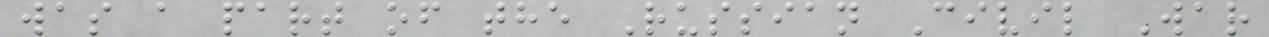was a part of the Russian Civil War
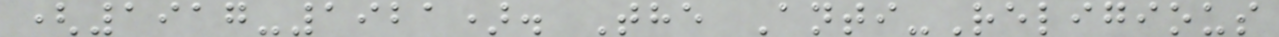(1917-1921). The Anti-Religious
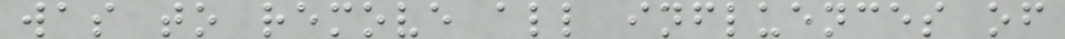was to remove all influences of
